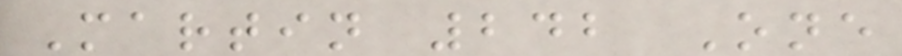Martin 242 One
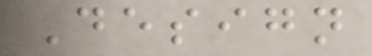Design
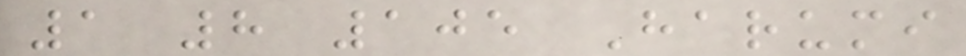1 8 105 Harumi
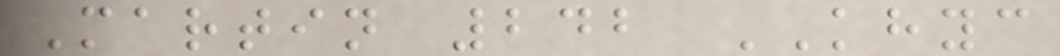Martin 242 KHYC
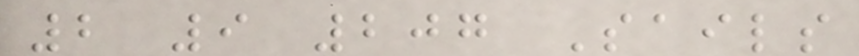2 9 207 Sails
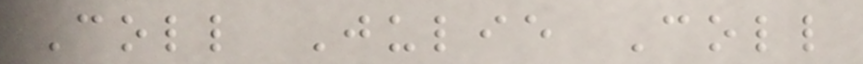Coll Julie Coll
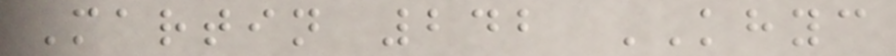Martin 242 KHYC
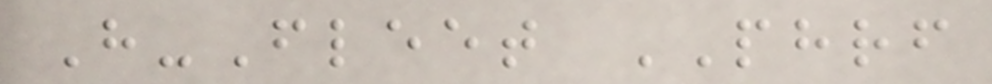H-Fleet PHRF
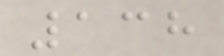138
